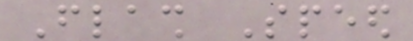Flash Speed
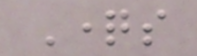Questions
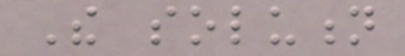The solution
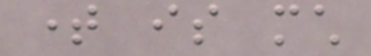time is much
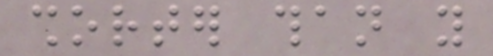shorter than you
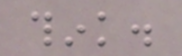think.
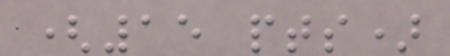(15 pts)
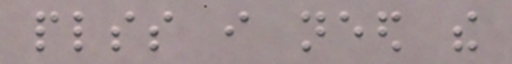plss i need the
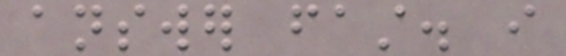answer fast. i
